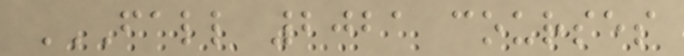FALL 2021 COURSES
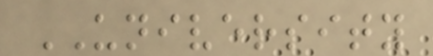UNIVERSITY
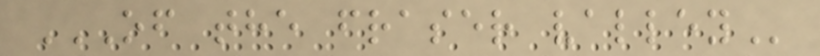OF THE FRASER VALLEY
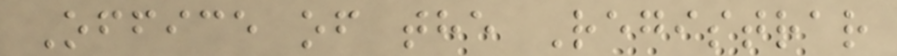Office of the Registrar
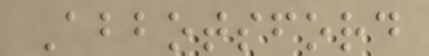Abbotsford
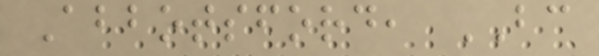Abbotsford, BC
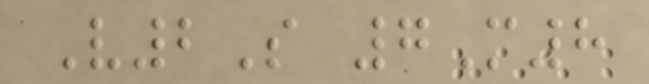V2S 7M8
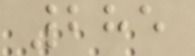285
